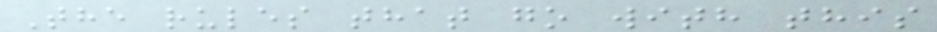The rules that go with this
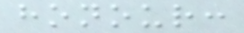honour:
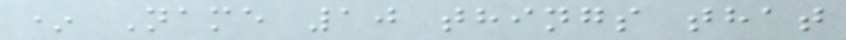* Name 10 things that
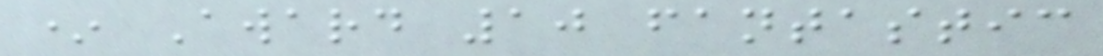* Award 10 fantastic
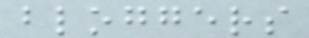bloggers
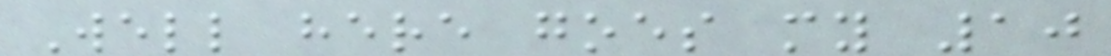Well here goes my 10
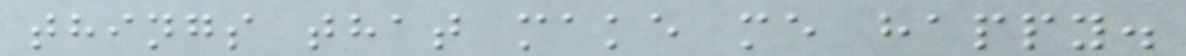things that make me happy.
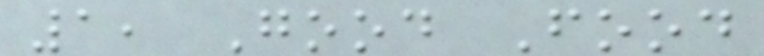1, Good Food
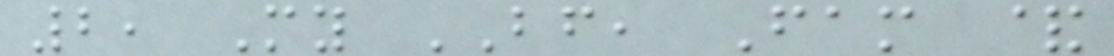2, My BF, Fam &
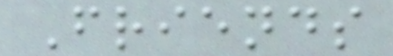Friends
